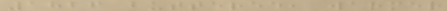1826 buttered, warmer
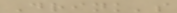Drink's
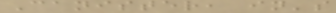Canister, in's
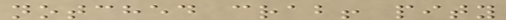notched crab! pity
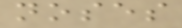noses
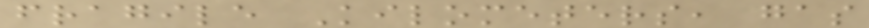fragile Kilometers, gas
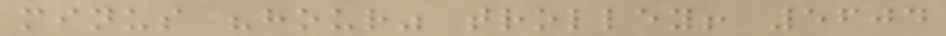minus "hour" trolley! 5604
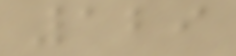129
